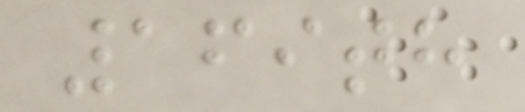169th
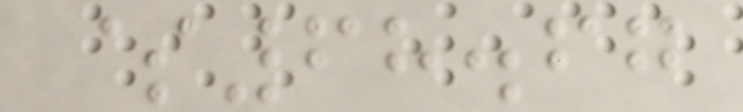$68.67
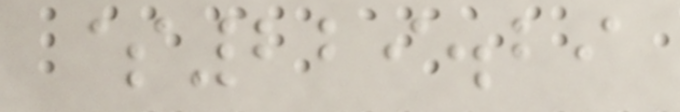$229.29
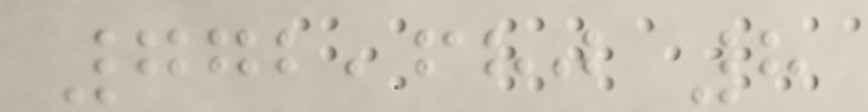772,680 8
